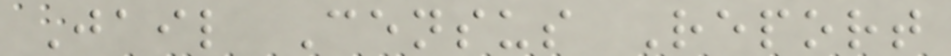Jail Census Report
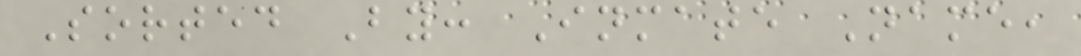Sorted By: Inmate Name,
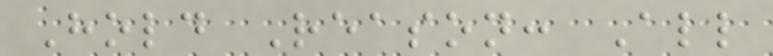Hold Reason: All
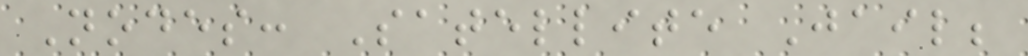Nodes: Satellite Jail;
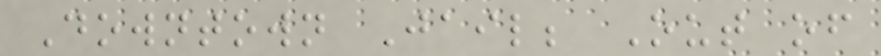Downtown Jail; Out of
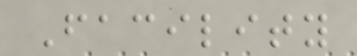Facility
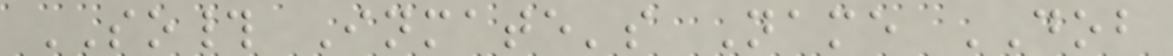SO# Inmate's Name DOB
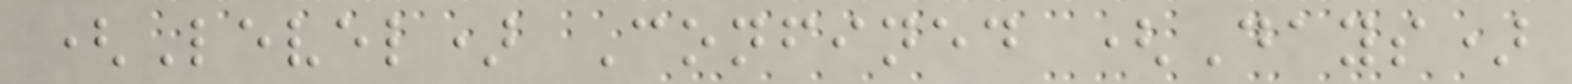(Level) Confined (Days)
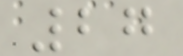27
